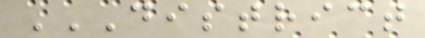DISTRICT
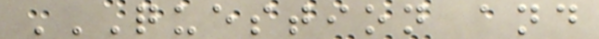QUESTION AND
